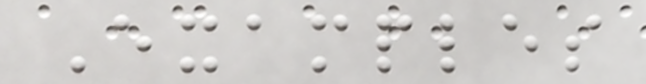Examples
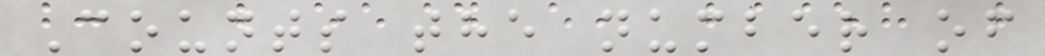Counts the number of
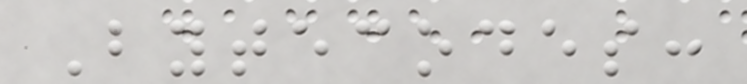Bytecodes:
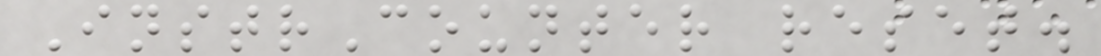InstrCounter reset.
